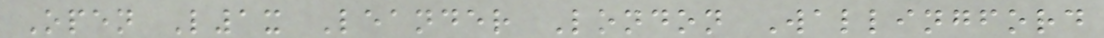Open L1x Leander London Wallingford
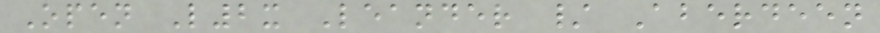Open L2x Leander / Aberdeen
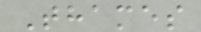Thames
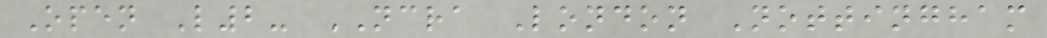Open L2- NCRA London Nottingham
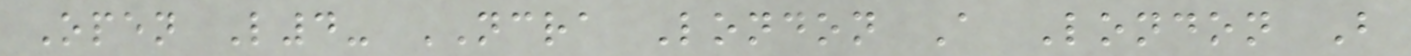Open L4- NCRA London A London B
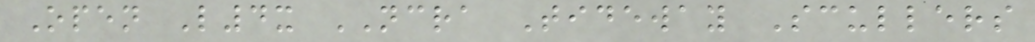Open L4x NCRA Tideway Scullers
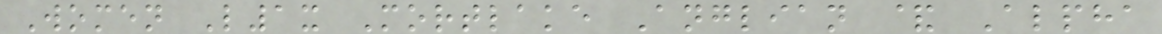Women L1x Mortlake Anglian & Alpha
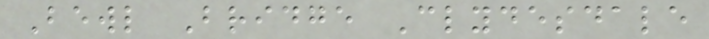Bewl Bridge Clydesdale
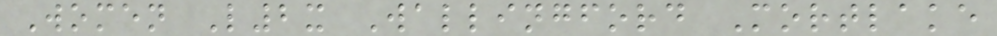Women L2x Wallingford Mortlake
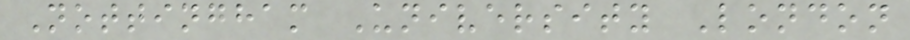Nottingham University London
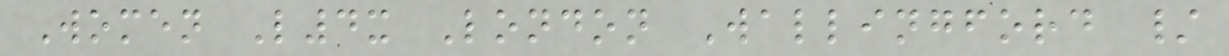Women L4x London Wallingford /
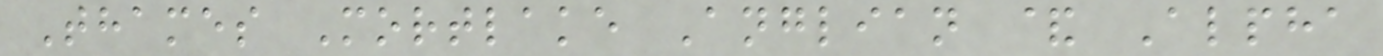Thames Mortlake Anglian & Alpha
